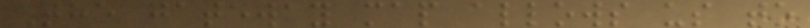The gateway map allows us to
